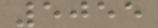5055
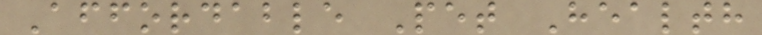Affordable Pet Health
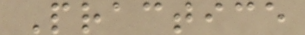Practice
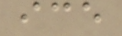ice
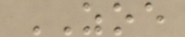ZOE
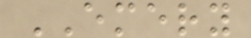EMERY
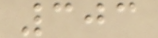303
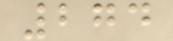274
